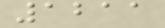1211
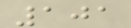101
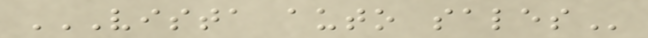VISTA AUTO SALES
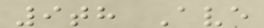9th Ave
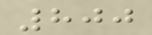800
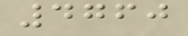4760
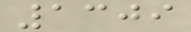1309
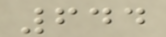644
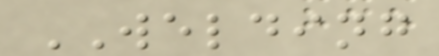WELDING
